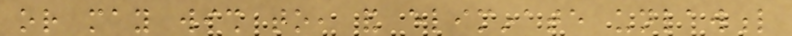or may wish to, and eliminate unlawful
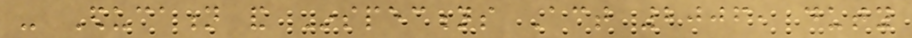- Education and Inspections Act 2006, duty
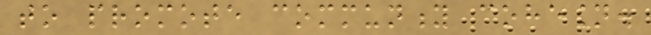to promote community cohesion.
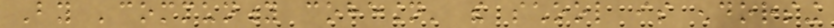By 'community cohesion' the school is endorsing
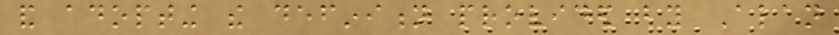and adopting the definition provided by Alan
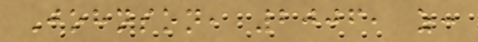Johnson, 2006, as:
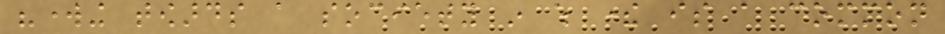"working towards a society in which there is a common
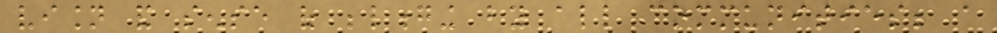vision and sense of belonging by all communities; a
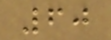60
